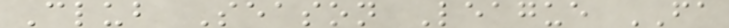Club Season League FA
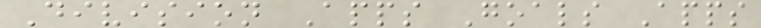Division Apps Goals Apps
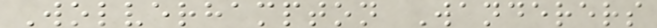Wolverhampton Wanderers
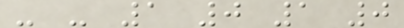- - 1 0 1 0
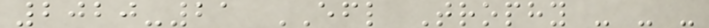2020-21 EFL Trophy - - -
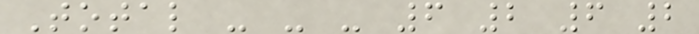Total - - - 6 2 6 2
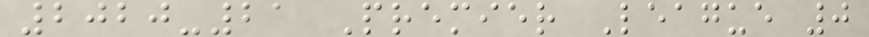2020-21 Premier League 0
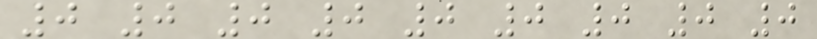0 0 0 0 0 0 0 0 0
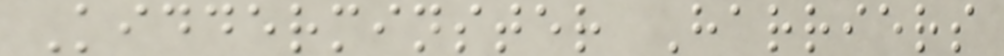Kidderminster Harriers
